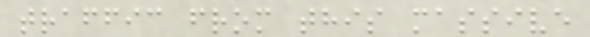traffic from this massive
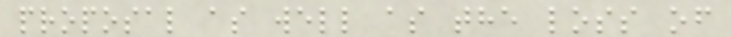proposal as well as the loss of
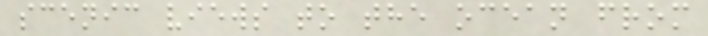scenic views to the ocean from
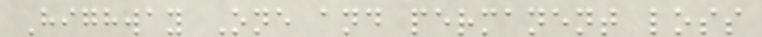Highway One and permanent loss
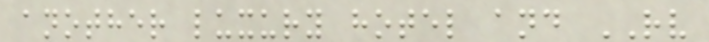another luxury hotel and RV
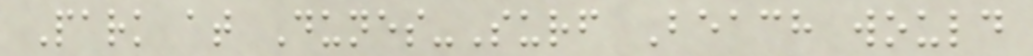Park at Dunes-Surf Beach would
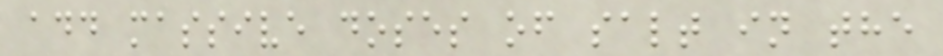add massive doses of salt in the
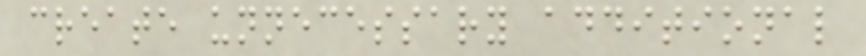create unnecessary additional
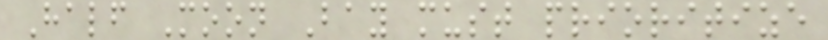Half Moon Bay must prioritize
